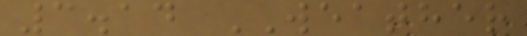3.14 WEATHER
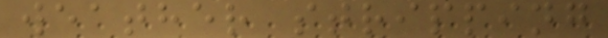weather stripping
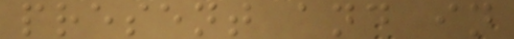present and in
